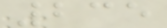235
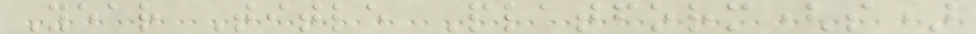Year Title Platform(s)
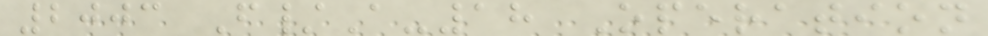2003 F/A-18 Operation
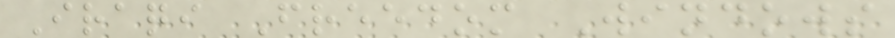Iraqi Freedom Windows
